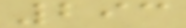293
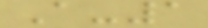A-1
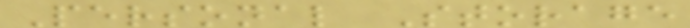Personal Storage
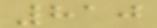810
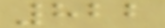822
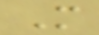M
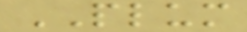PLUM
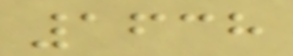1638
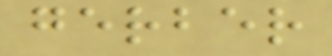gerber
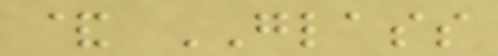& GLASS
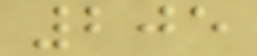205
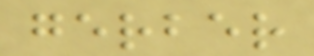gerber
